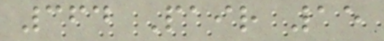364 Pair 15
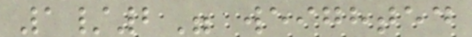1/2" weighted
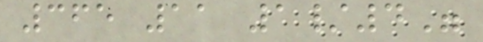365 11 1/4"
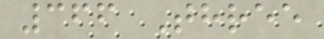366 Three
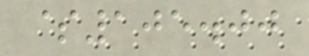$105.00
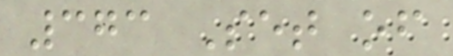373 Set of
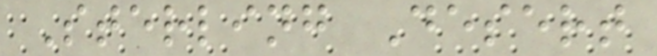Sterling Desert
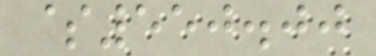$550.00
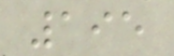195
